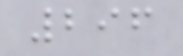296
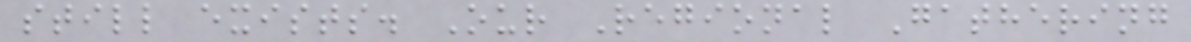still exists. Our Regional Gathering
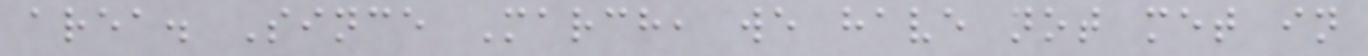area. Since March, we have not met in
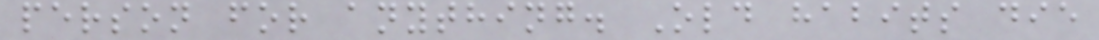person for anything. Old habits die
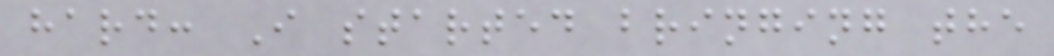hard: I started bringing the
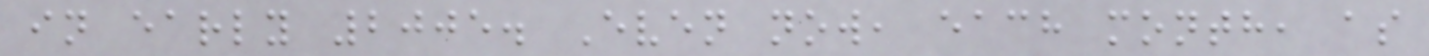in early 2005. Even now, each month, as
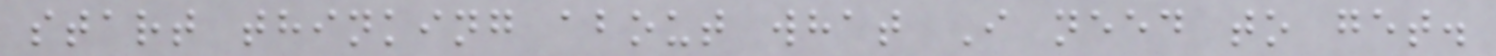start thinking about what I need to get.
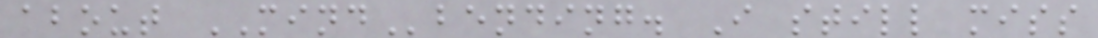about MINDbending. I still miss
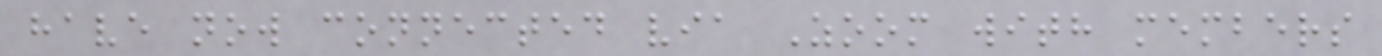have now connected via Zoom with members
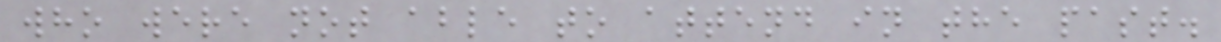who were not able to attend in the past.
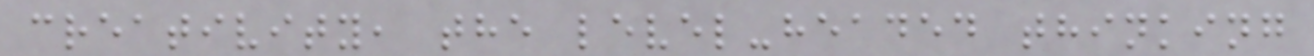creativity, the level-headed thinking
